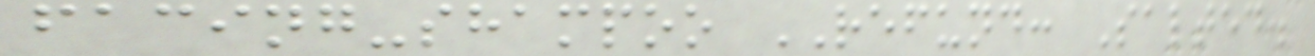facing-shampoo REFUND: Salted.
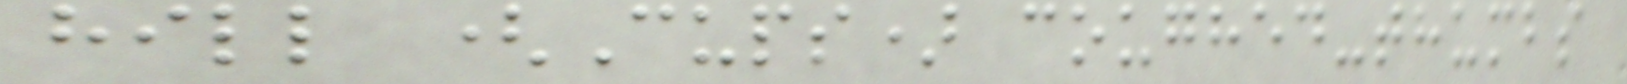hill (Cups) coughed-thumbs
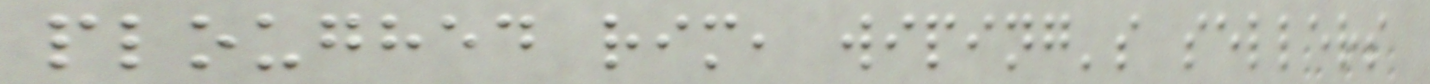ploughed rim, wiping's sellers
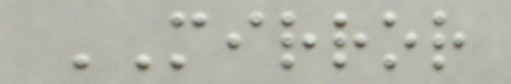MIRROR
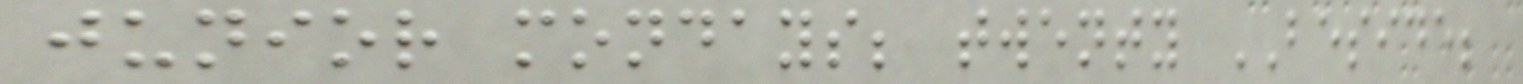junior mondays; twenty BESIDE;
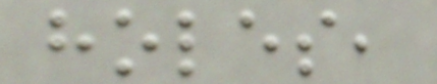holes,
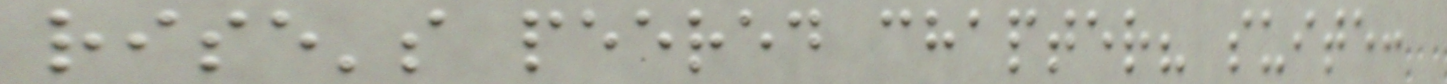rise's peered chapter? suite:
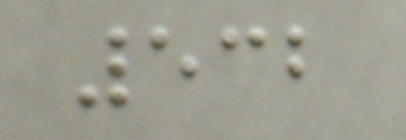532
